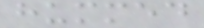hummed
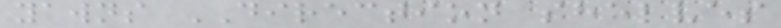yawns DIRECTION shelves
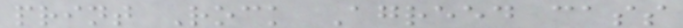print Rock Agreed cass
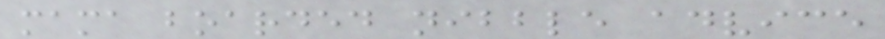mama boarded nibble advice
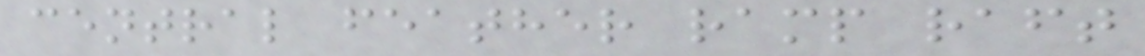central feather ramp raft
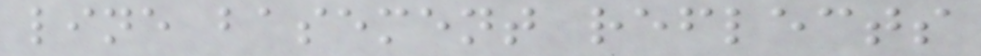line basement reflects
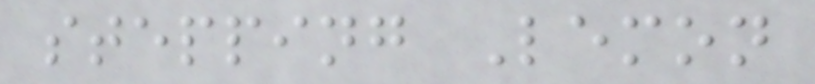stepping Lemon
